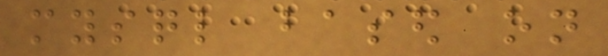mysql based on
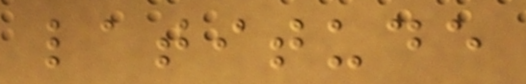latitude
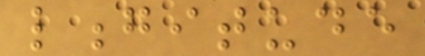longitude
